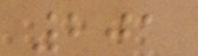201
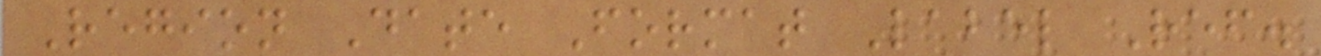Region Date Format Label Ref.
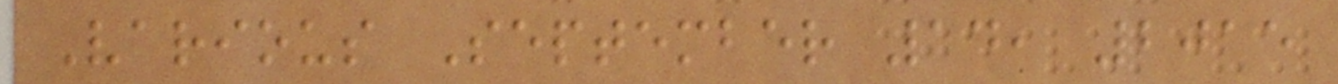Various September 14, 2015
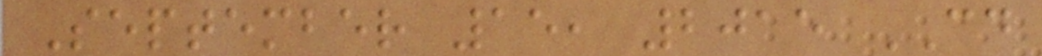September 15, 2015 CD
